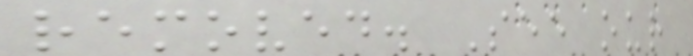removed. See our
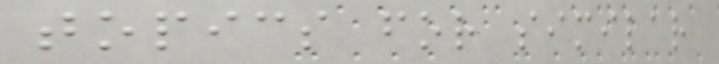topics for similar
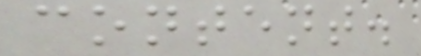content.
